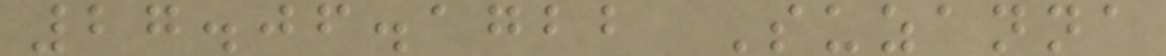27.06.1722 Suzanna
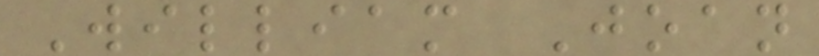William Joan
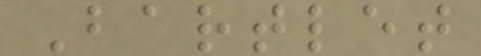Bartlet
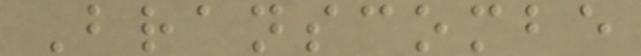Branscombe
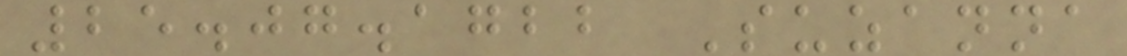25.07.1722 Suzanna
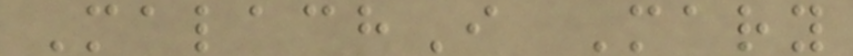MalachI Mary
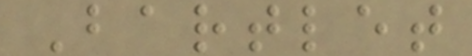Bartlet
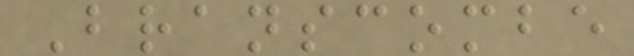Branscombe
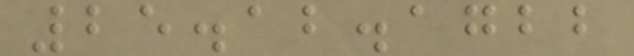25.12.1722
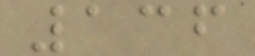136
